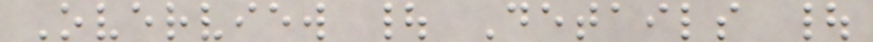Overview | Details |
